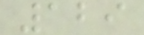129
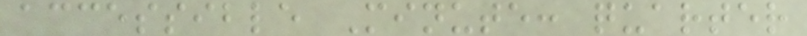accessible Minute: quarter
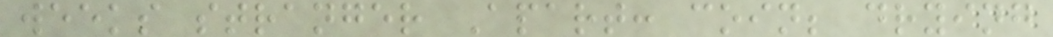weeks stranger Apart: coin; drying
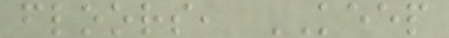floors, KEEP
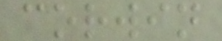corwin
